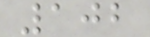102
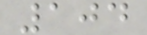104
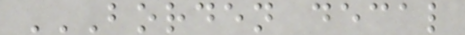BORDEN DECAL
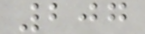207
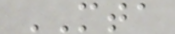MTA
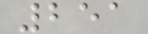251
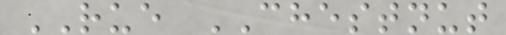RUE CHESTNUT
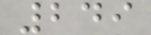249
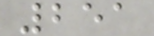251
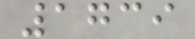1739
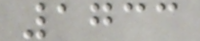1733
